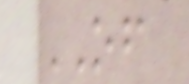OF
